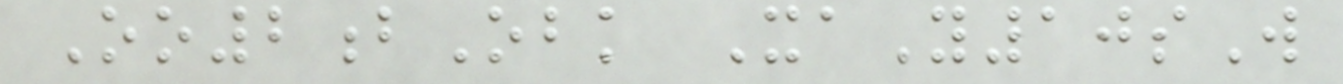Oo2bObk XaY10sW
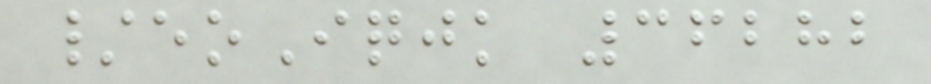/eoIqjk 36282
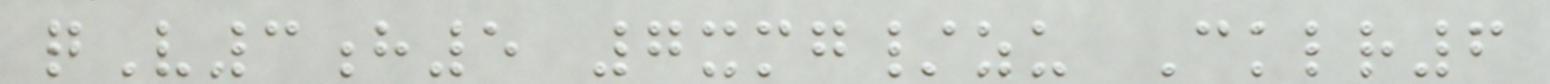qV3h5 7xmg/zu Cklr6
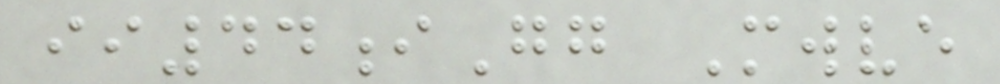ii44iGg Mwve
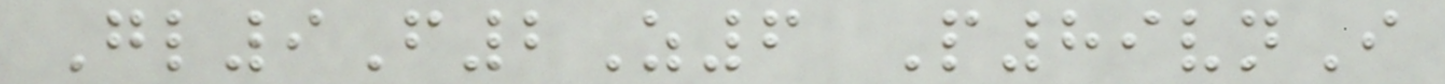Gl9F2Z6 P89vnI
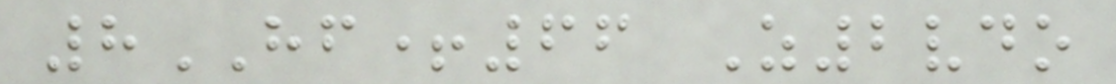8HF+66 Z2vdo
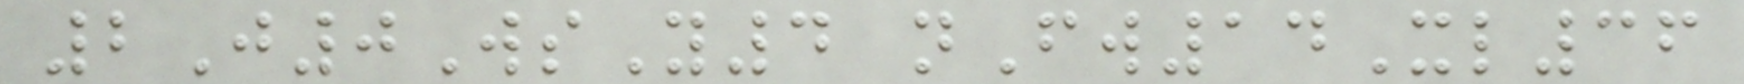2J0WsY4 nFw14Xl36
